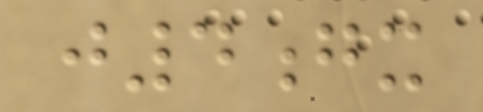j4gx
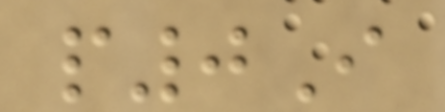p0I
